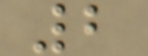2
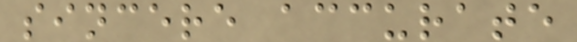sincere accurate
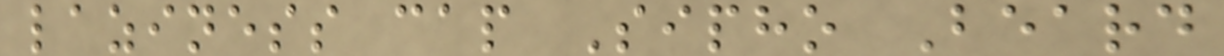laziness cap Sipho Beard
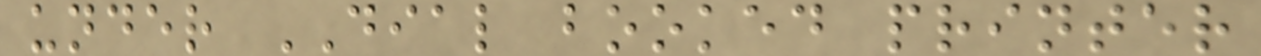under DIAL booked printer
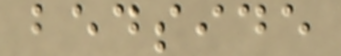bedside
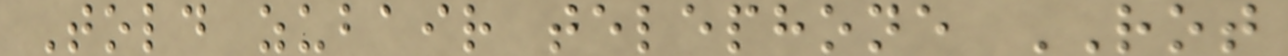Told zubair telephone ROT
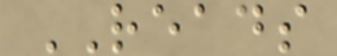READS
